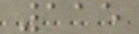115
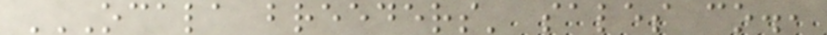OCALA BREEDERS' SALES CO.,
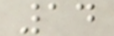14
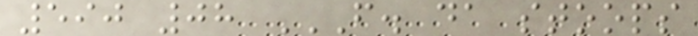590 08 F. DA STOOPS
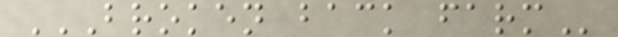BROKEN BACK FARM
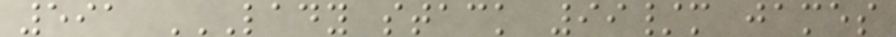591 LADY STACK 99/M JAMES
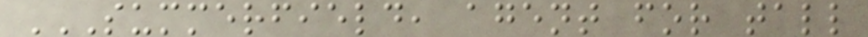SUMMERFIELD, AGENT FOR TALL
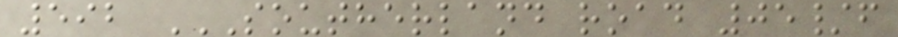592 SOUTHERLAND ROAD 05/F
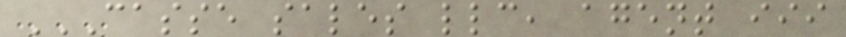CASSE SALES LLC, AGENT III
